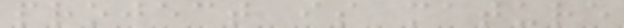project is mature
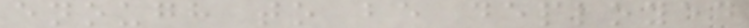enough to be deployed
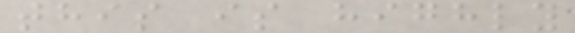this is highly
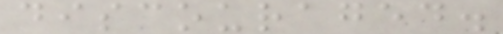discouraged.
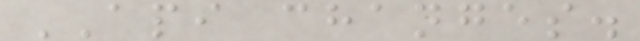API changes.
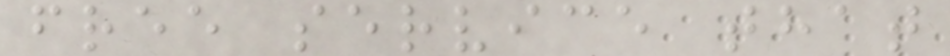free service that
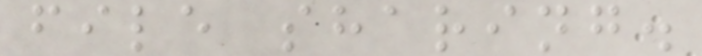file sharing.
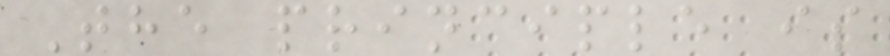The principle is
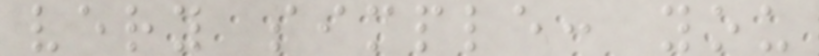very simple: you
